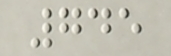745
